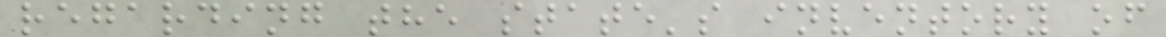regarding the state's inventory of
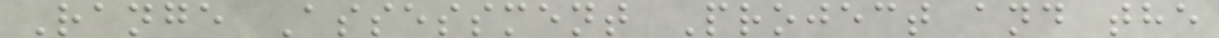Range Assessment Project and the
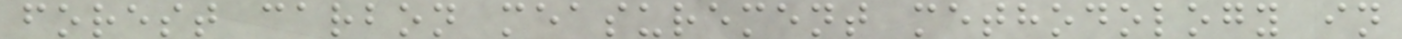forest carbon measurement methodology in
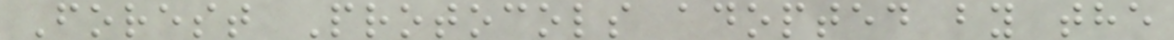Forest Protocols adopted by the
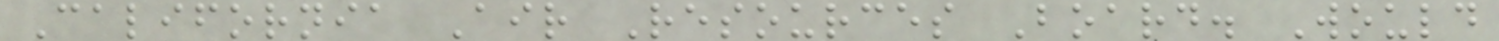California Air Resources Board. Would
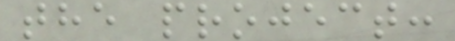the project:
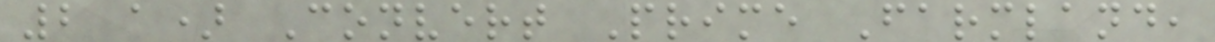2 a) Convert Prime Farmland,
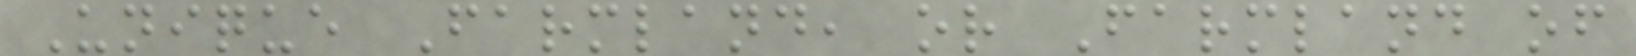Unique Farmland, or Farmland of
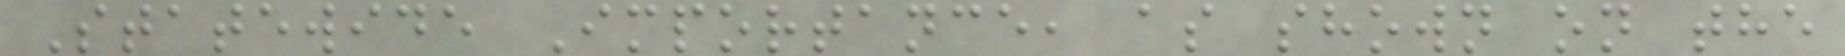Statewide Importance, as shown on the
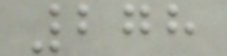278
